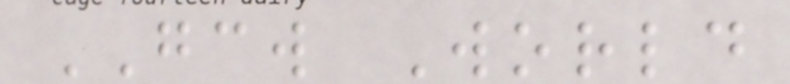GCW World
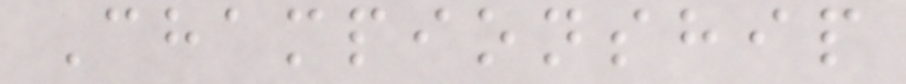Championship
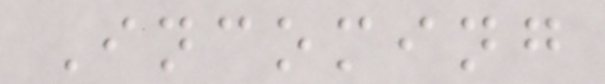Incoming
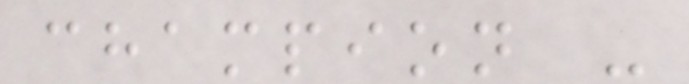champion -
